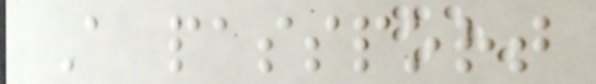A passport
